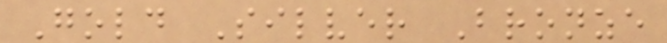Gold Silver Bronze
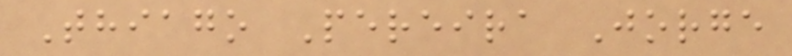Thiago Pereira Jorge
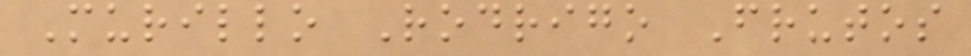Murillo Rodrigo Frutos
